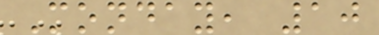Monday, 10
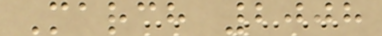March 2008
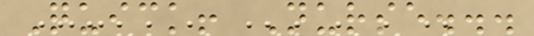Quick! Nurse...
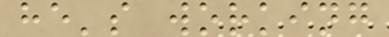he's working
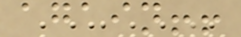again!!
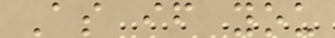As if you
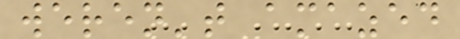weren't amazed
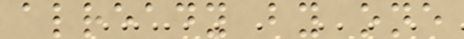already by one
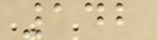142
